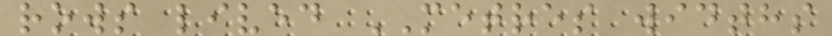rows lived METRES widths
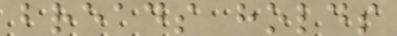breads holds
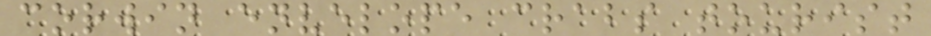corwin envelope crabs tourist
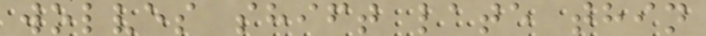wolves shift late thin
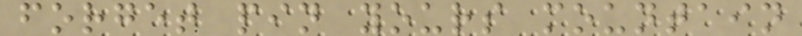forget pin yours mountain
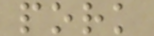pork
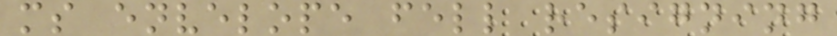ms envelope fell resigning
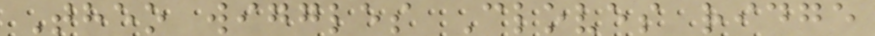Theo wiggles Cloves ridge
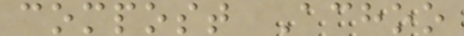compost Achoo
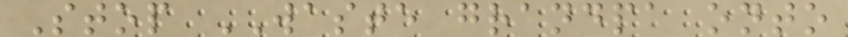Stop WASTE grandpa onto
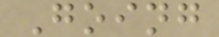Going
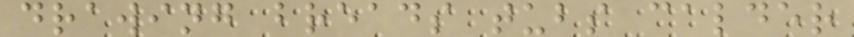drawing breads tubs calder
